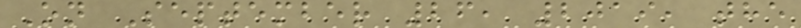On September 26, 2019, the
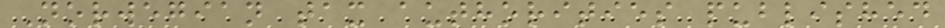Norwegian tax authorities published
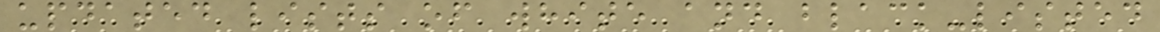updated lists of white and black-listed
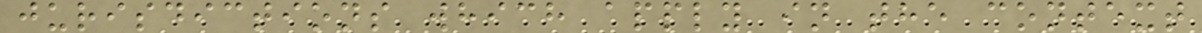jurisdictions which apply in the context
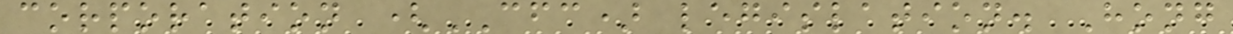corporation (CFC) legislation. Hong
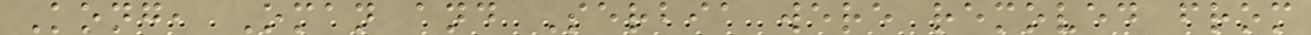Kong, Oman and Serbia were removed from
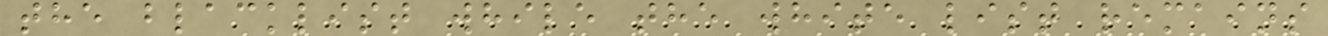the blacklist while the white list remains
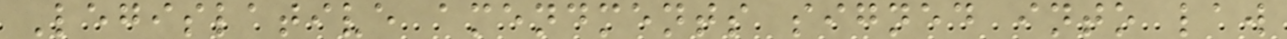Legislative amendments signed into law
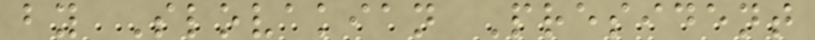by Slovakian President
